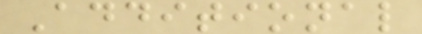Additional
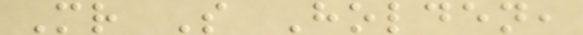Mr S Holden,
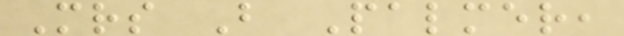Mrs B Palmer,
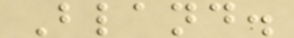Bland.
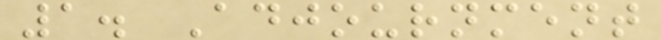1. Adjournment
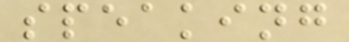speaking
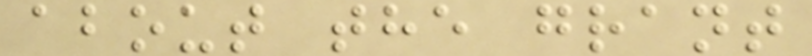about the grant
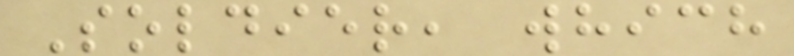Soldier, which
